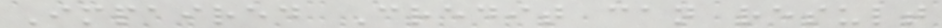Impaired Credit can result
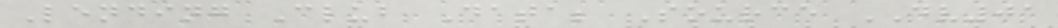Lending Club Data; Source DV01
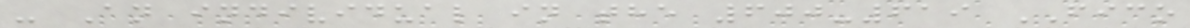- An individual in the 600-619 FICO
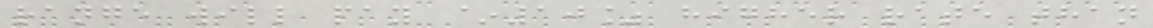range will pay ~10% higher rate than
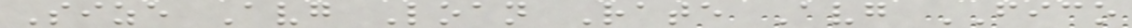Size Avg Loan Rate Avg FICO
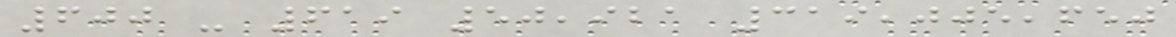600 - 619 50,921 319,005,650
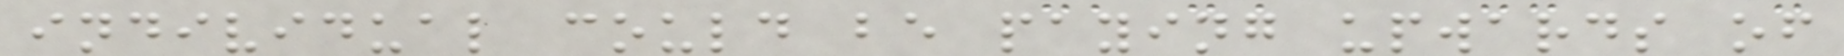individual could be paying upwards of
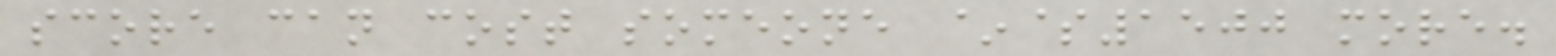score can cost someone ~$1500 more.
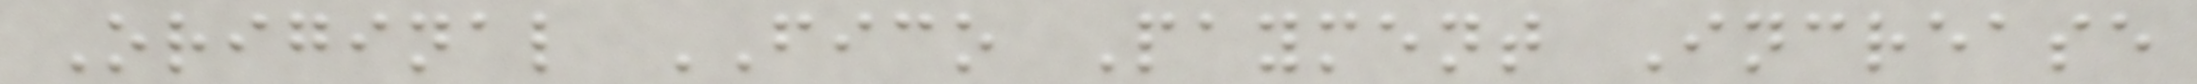Original FICO Payment Increase
